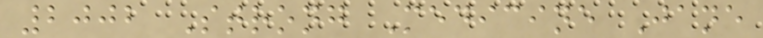2002 Strong Medicine Jane
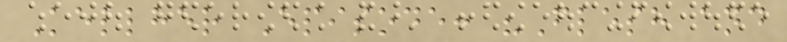Kellher Episode: "Flesh and
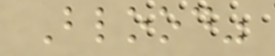Blood"
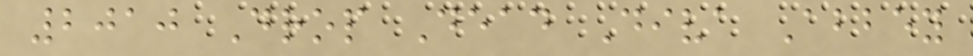2010 Drop Dead Diva Abbey
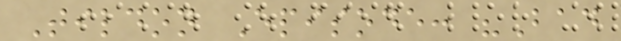Tildon Episode: "Bad
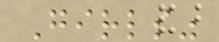Girls"
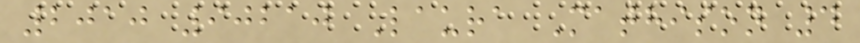2010 90210 Laura Mathison 4
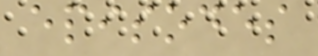episodes
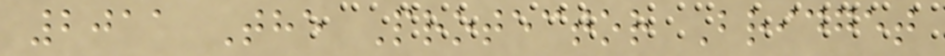2011 The Protector Bridget
